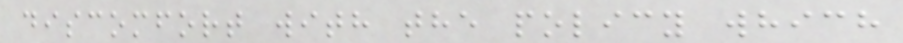discomfort with the policy which
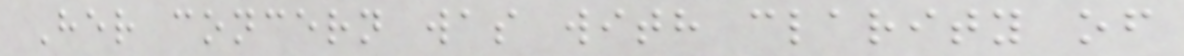Her concern was with clarity of
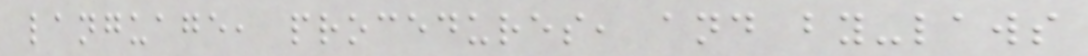language, procedures, and by-laws
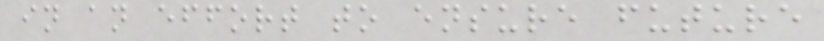in an effort to ensure future
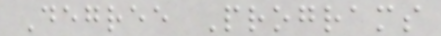Degree Programs
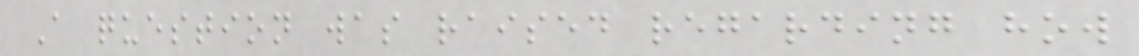A question was raised regarding how
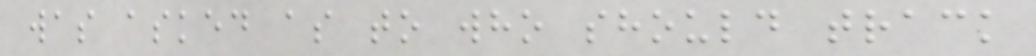was asked as to who should track
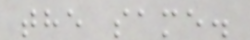the same.
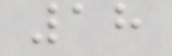18
